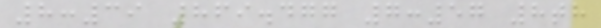8:39 869.477 7:57 8th
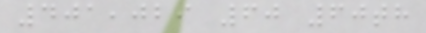401,029 60 60th
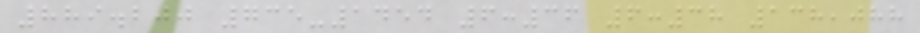889.200 735-1454 6:36 6:38 138,088
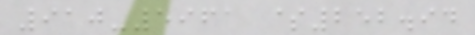910-5961 $252.94
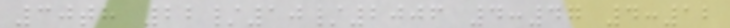30th 22/10/2006 4:47 4:12
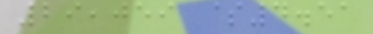29,059 $4.51
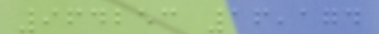964253 16,174
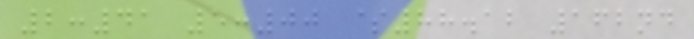2:41 5:00 $88.12 162nd
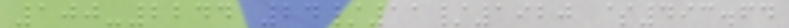100-2244 24/11/1920 $493.64
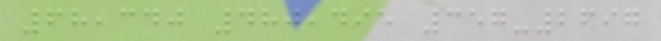68,340 480,495 357-2697
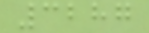3287
